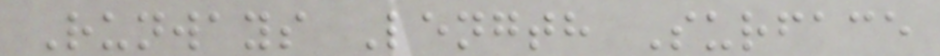Runways Length Surface
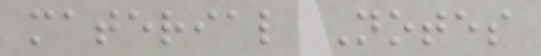material Notes
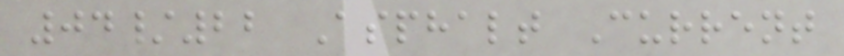04/22 Asphalt Current
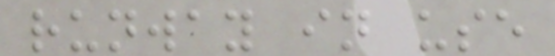runway in use
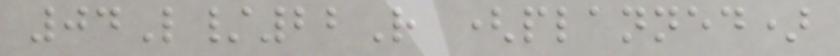04L/22R (planned)
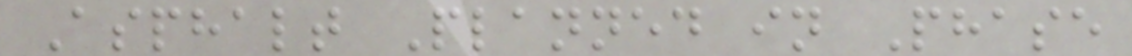Asphalt Planned in Phase
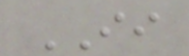II
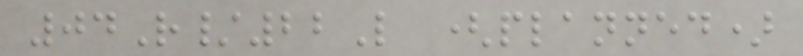04R/22L (planned)
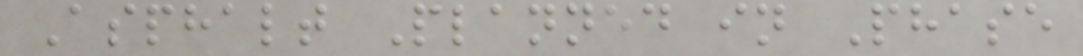Asphalt Planned in Phase
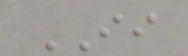II
